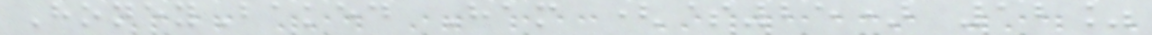HoneyBaked Ham ($25) 12%
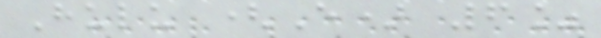Hulu (E) 6%
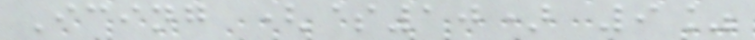Icing ($10) 9%
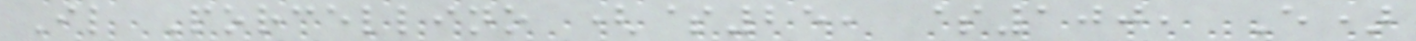Il Porcellino ($25, $100, E)
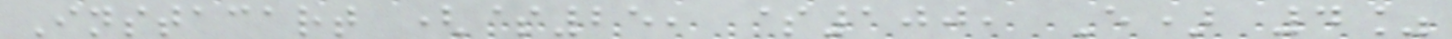Instacart ($25, $100, E) 4%
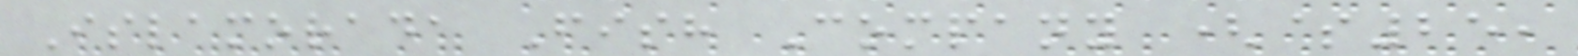Islamorada Fish Company ($25,
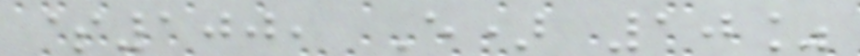$100, E) 10%
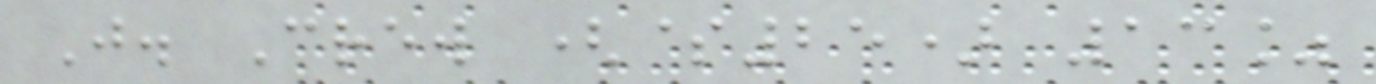J. Crew ($25) 13%
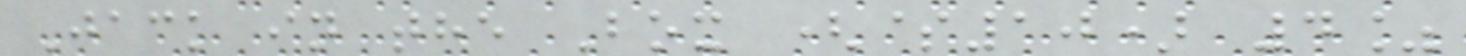Jack in the Box ($10) 4%
